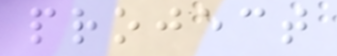project
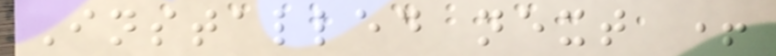Installed next +
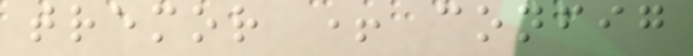tremor + config
